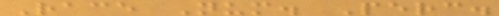Race Num. Perc.
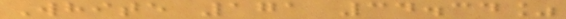White 171 34.34%
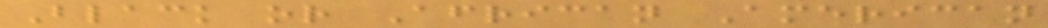Black or African American
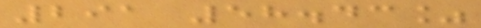291 58.43%
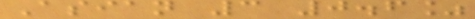Asian 3 0.6%
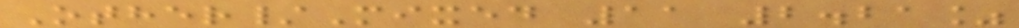Other/Mixed 11 2.21%
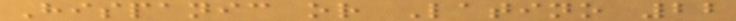Hispanic or Latino 22
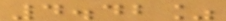4.42%
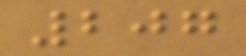207
